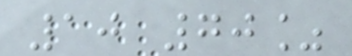10 70%
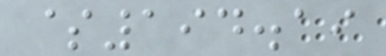$194.19
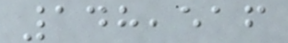148,516
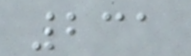231
